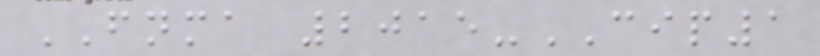FNMA 2015-CIP1
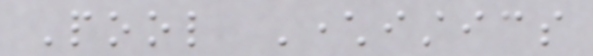Pool Characteristics
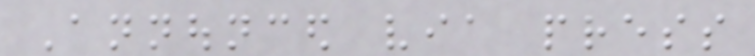Announced via press
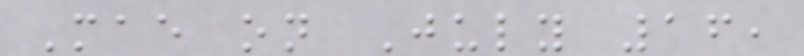Mae on July 16,
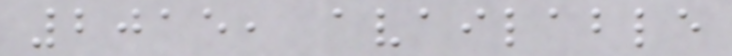2015, available
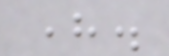here.
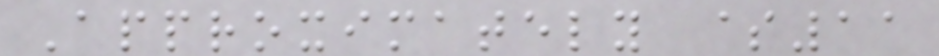Approximately $11
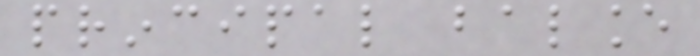principal balance
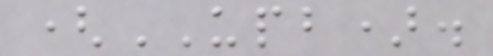(UPB).
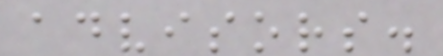advisors.
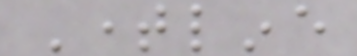Timeline
